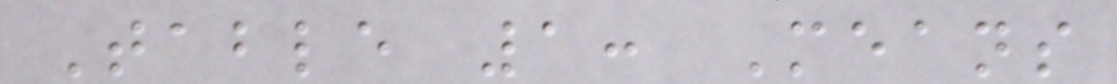Table 1: Means
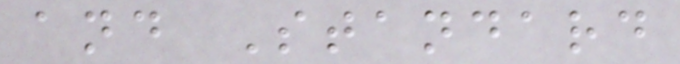and Standard
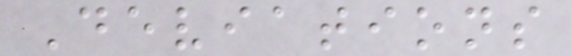Deviations
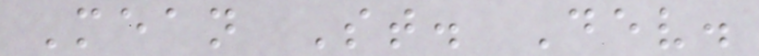Mean St. Dev.
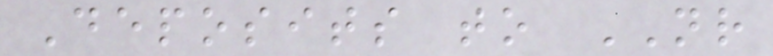Deposits to NR
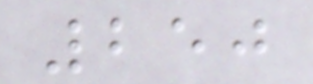250
